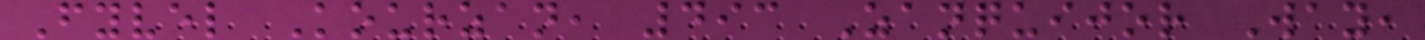Fyvel Kourzan, 493 Zanquijor Way,
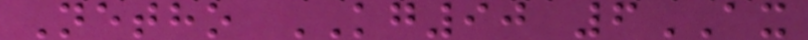Netho KG90 6AX
